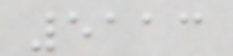5113
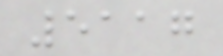5117
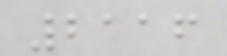2116
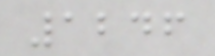1246
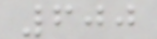600
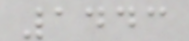1443
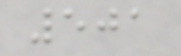501
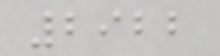2922
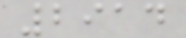2914
